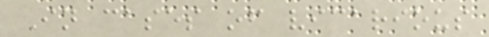In cases of vicarious
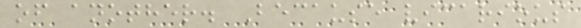of another. Because vicarious
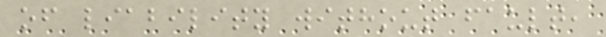of liability without fault,
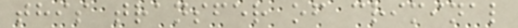this transfer of criminal
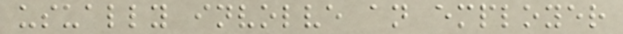usually involve an employer
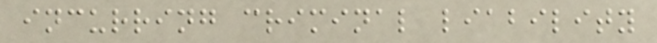incurring criminal liability
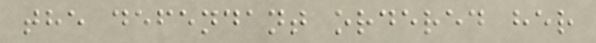the defendant ordered her
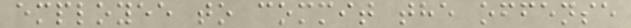employee to commit the offense
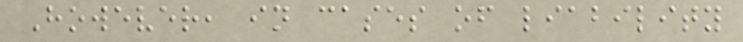However, in cases of liability
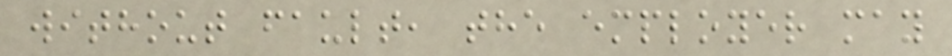without fault, the employer may
